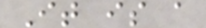It is a
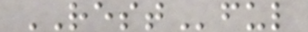RESTful
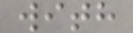with
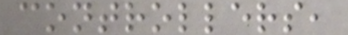controllers,
